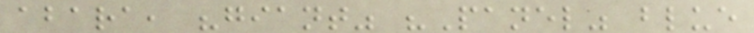abara, "giant" "Panel" blue
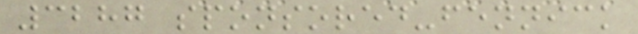3287 sponsored-fennick
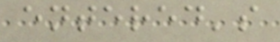entered's
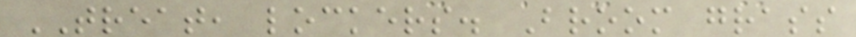TREAT, lockers. Broom grass
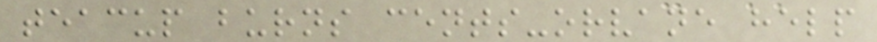teacup burns cents-orvane help
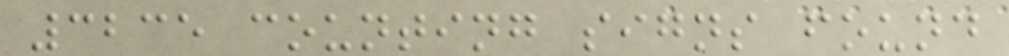3235 counting signs found
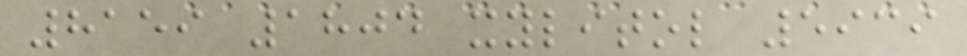8159 1804 xylitol 5939
